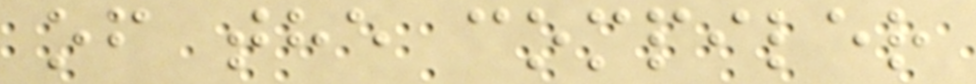of the compiler
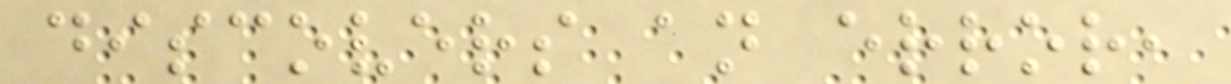discovers an error,
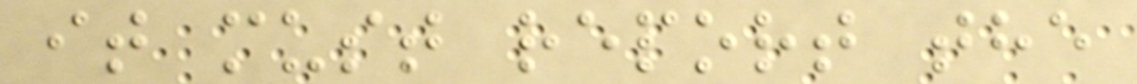it must report the
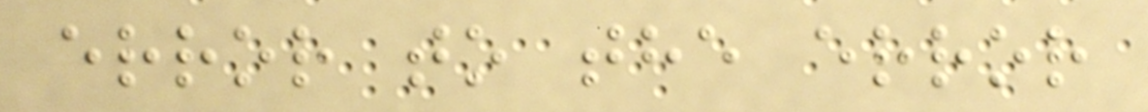error to the error
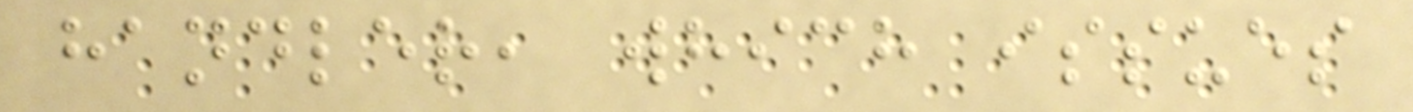handler, which issues
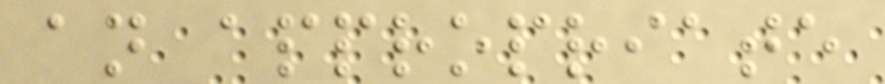an appropriate
